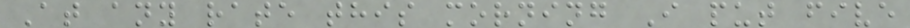At any rate this morning I put five
